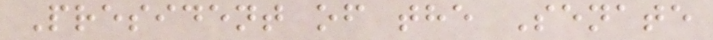President of the Senate
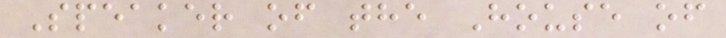Speaker of the House of
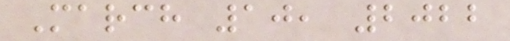March 10, 2022
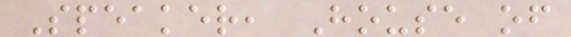Speaker, House of
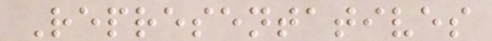Representatives
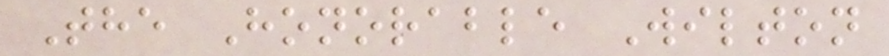The Honorable Wilton
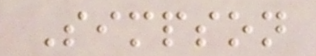Simpson
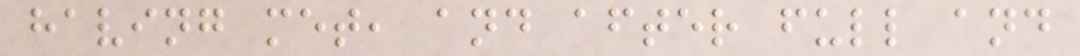having met, and after full and
